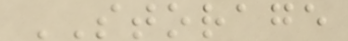STORAGE
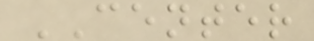CENTER
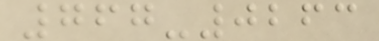767-0263
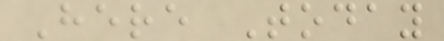Here Today
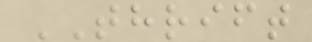THRIFT
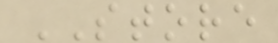STORE
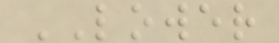LOWER
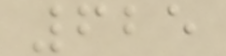625
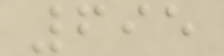695
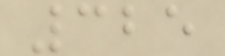325
